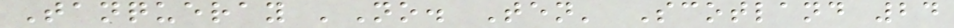Tanqueray 'No. Ten' Scotland 24
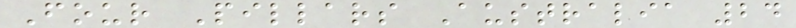Four Pillars Australia 24
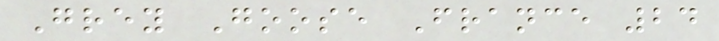Grey Goose France 24
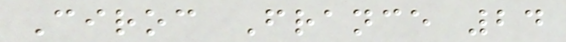Ciroc France 24
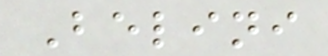Belini
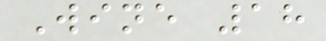Wine 18
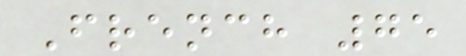French 75
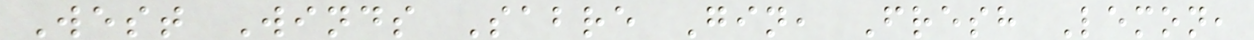West Winds Sabre Gin, Fresh Lemon,
